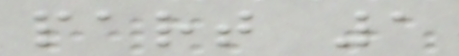part 1
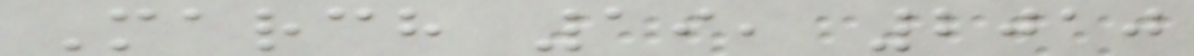March 19, 2010
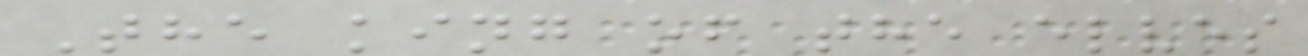The king of the elves
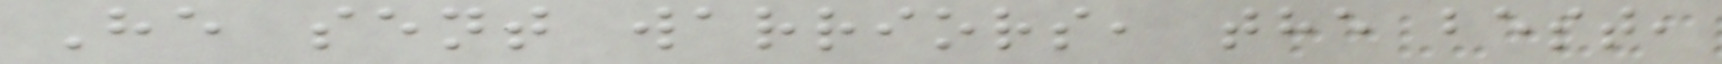He sent warriors, the best,
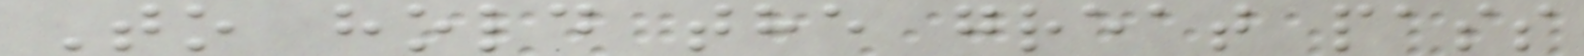To hold the great pass
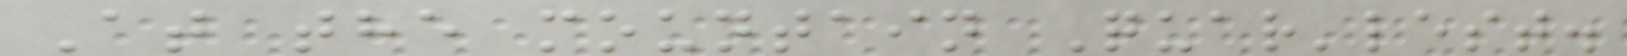At the mountain Quar'lest.
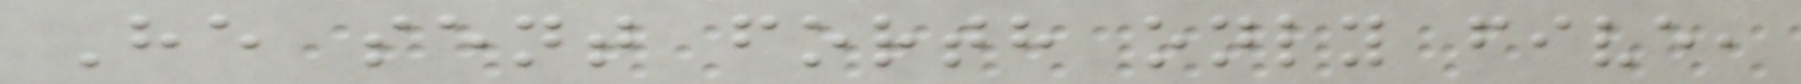He sent forth only five,
